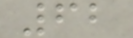62
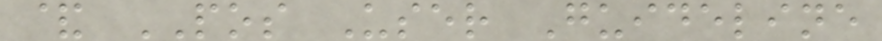& POS User Guideline
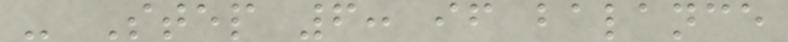- Step 6: if balance
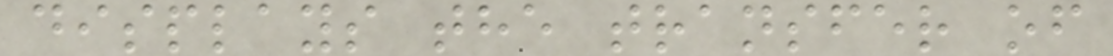displays the transfer of
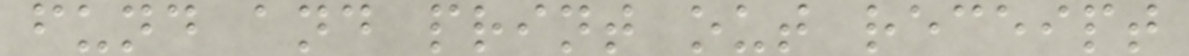fund and print out receipt
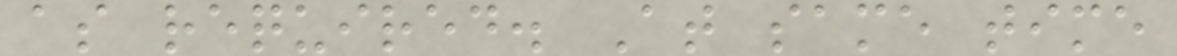as required. At same time
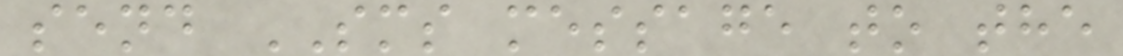send SMS message to the
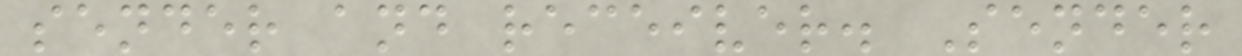sender and receiver. Sender
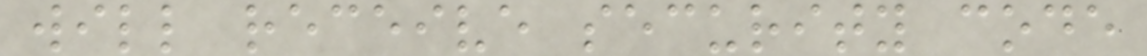will receive security code
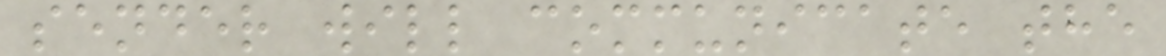sender will communicate the
